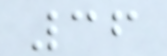36
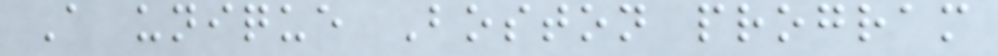A unique Boston program
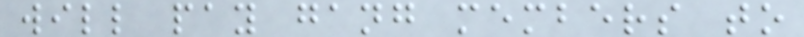will pay gang members to
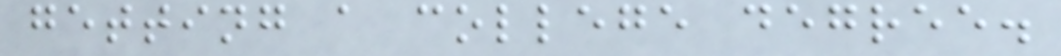getting a college degree.
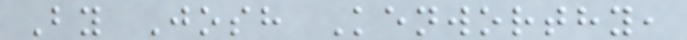By Josh Kenworthy,
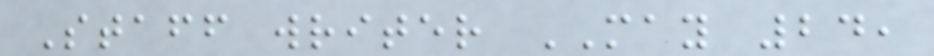Staff writer MAY 24,
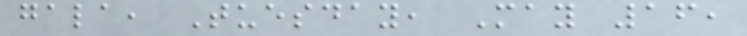gala, Tuesday, May 16,
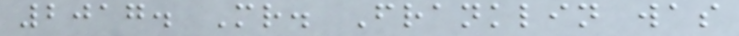2017. Mr. Franklin was
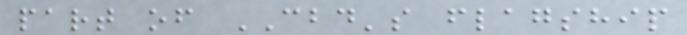part of CBD's flagship
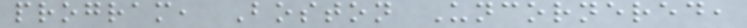program, Boston Uncornered,
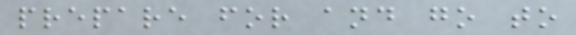prepare for and go to
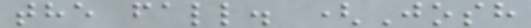the fall. (Josh
